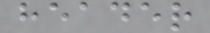header
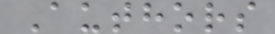Authors
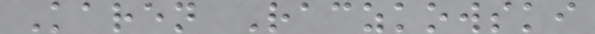Karen Raczkowski
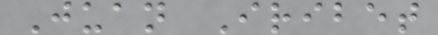Juan Iribet
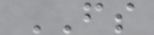FS
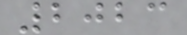2023
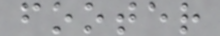footer
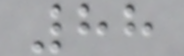88
